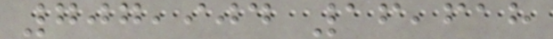707,904 16,618
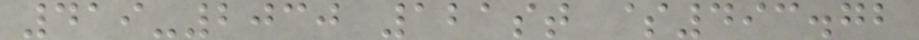419-2030 121st $493.72
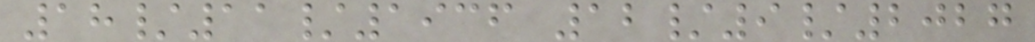18/11/1936 12/9/2027
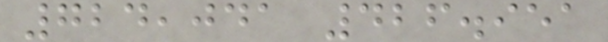724,041 426.951
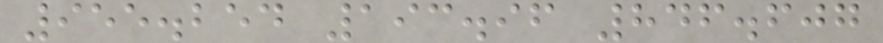955.254 193.96 846.607
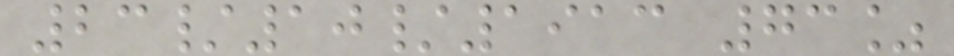23/10/1913 73%
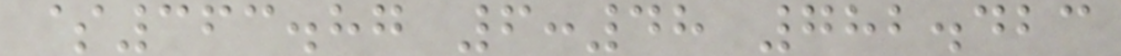$363.87 6:48 782.423
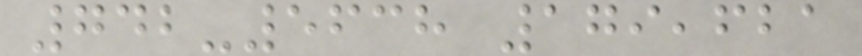742-5638 179,621
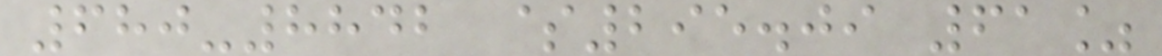680-8842 $295.09 61%
